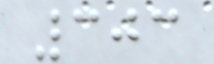303
